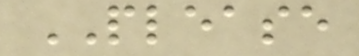PLEASE
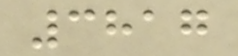3817
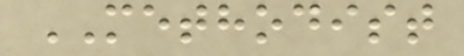METHODIST
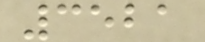3521
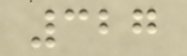327
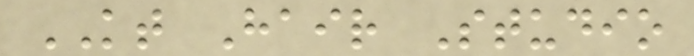KT Hair Studio
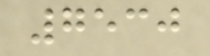7530
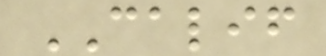CALIF
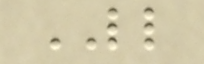LL
